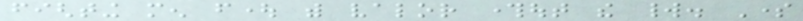fighting men fought with valor throughout the world. Some
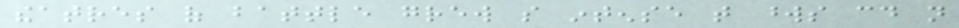theatres of battle grew so intense that words could not
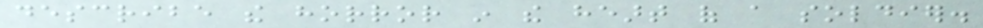describe the horror in the heart of a soldier.
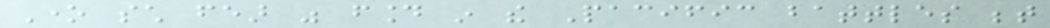One such fear was found in the Pacific battles between
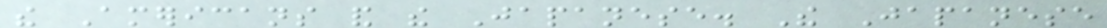the Americans and the Japanese. The Japanese
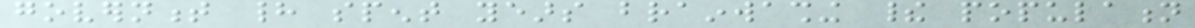government had spent years brainwashing their population
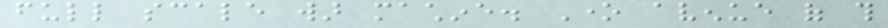full scale war machine. One avenue of this
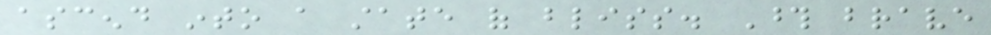ascend into a state of bliss. Those brave
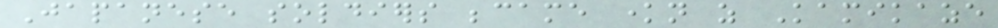Japanese soldiers became known as Kamikaze
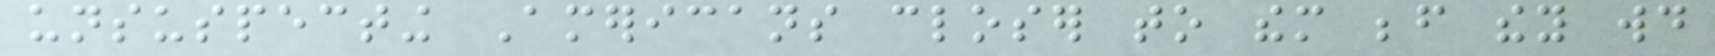unsuspecting Americans closer to them before they would
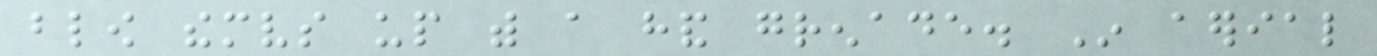blow themselves up with a hand grenade. In aerial
